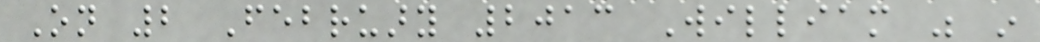On 2 February 2013 William was in
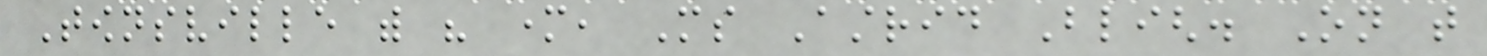Townsville with his mother, Ms Astrid Bligh. On that
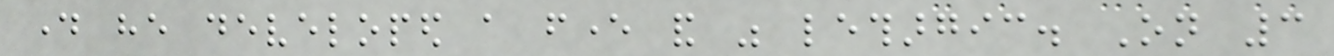day he developed a fever and was lethargic. On 3
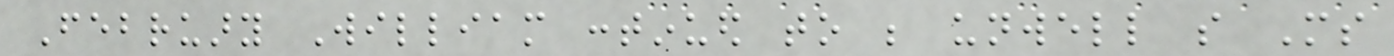February William continued to be unwell so Ms
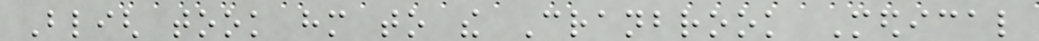Bligh took him to the Cranbrook Medical
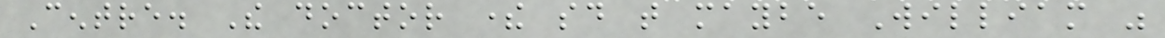Centre. The doctor there said that maybe William was
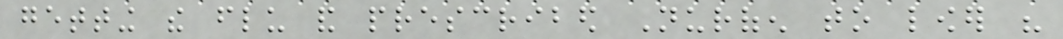getting the flu and prescribed Nurofen to lower his
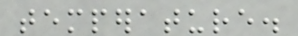temperature.
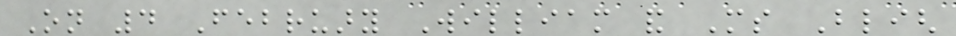On 4 February William and Ms Bligh
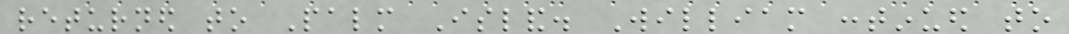returned to Palm Island. William continued to
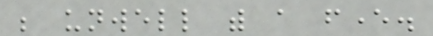be unwell with a fever.
